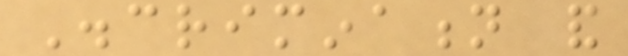Discrimination and
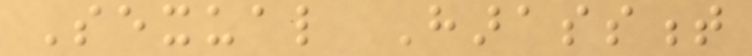Sexual Harassment
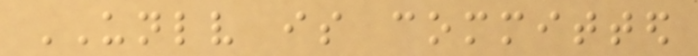UNLV is committed
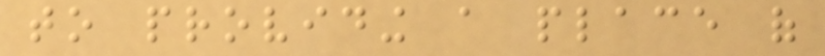to providing a place of
